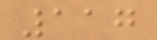117
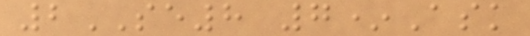2SE8 7*Ask
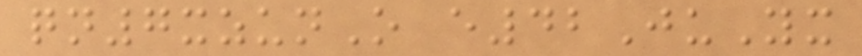qn7xzunO e42JuYx
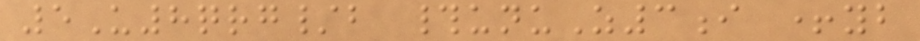5U8qrg/b #unuZ3i +yb
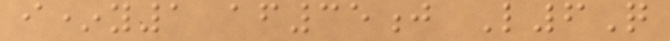i*y1 af35j L6Q
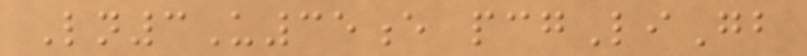Ln3U35e pcgLiGb
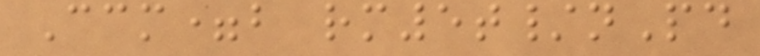Ccm=b rm5t/nPd
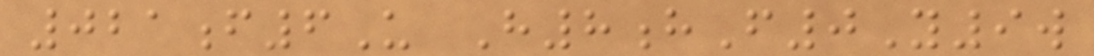021f6U H8hF0Y9w
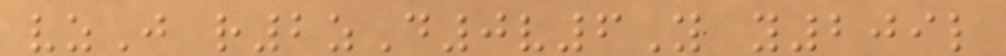vzJ r2zD0v6Y y209l
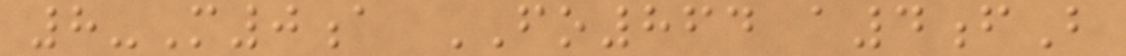8-M0a FO864 a4fB
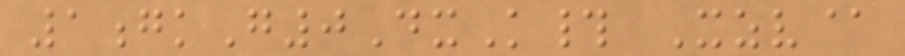1gkG0DxK# Xzv@
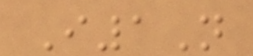I1N
